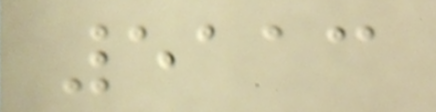5113
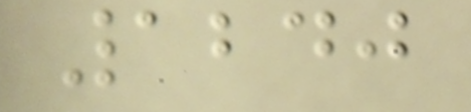1240
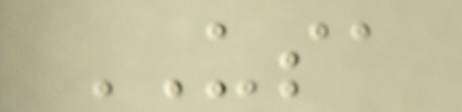USA
